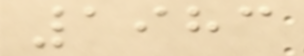1983
